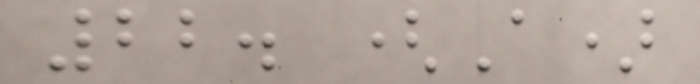22. (A)
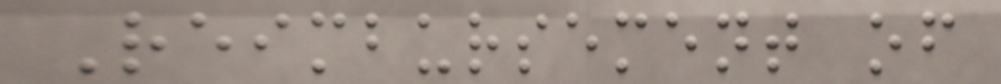Reimbursement of
